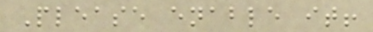Please enable it!
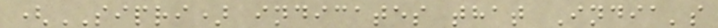(SIPRI) indicates that India's
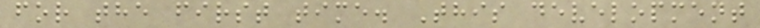for the first time. This development
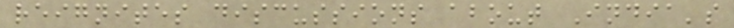reignites discussions about India's
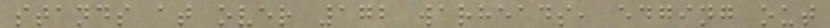stands at over 172 warheads, edging out
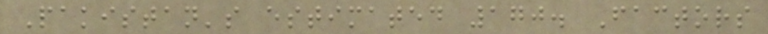Pakistan's estimated 170. Factors
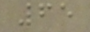65
